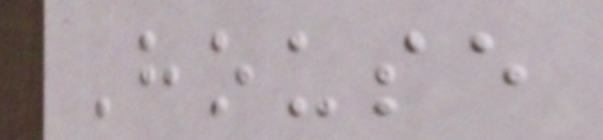House
